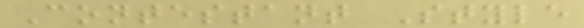Contestant Style
